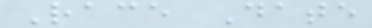Race Date
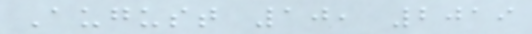August 10, 2019
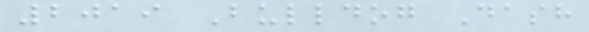2019 Bulldog Dash
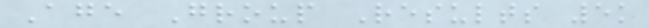Age Group Results 5k
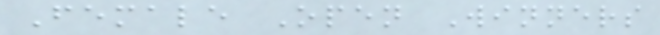Female Open Winners
